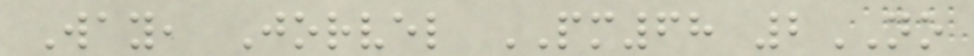Way, Jorvel PM68 2NO
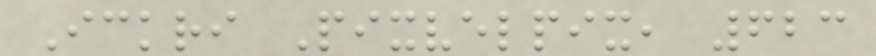Ickri Pixvelpix, 623
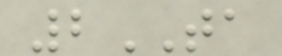2TA
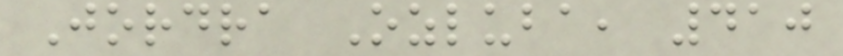Jordra Ozluba, 410
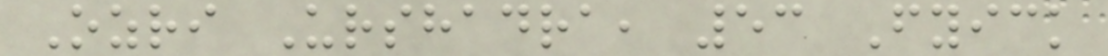Ozri Urshadra, 53 Fyick
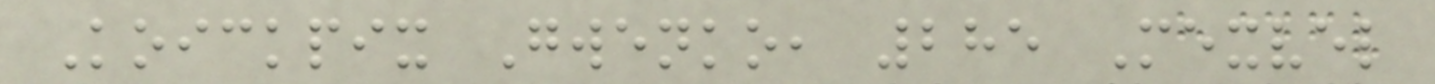Koickpix Gwenko, 285 Mexvel
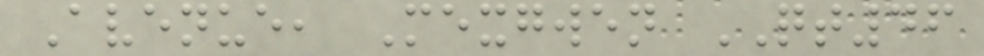Avenue, Mexgwen QT46
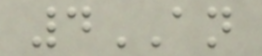4AN
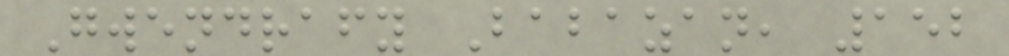Gwendrafy Babazan, 152
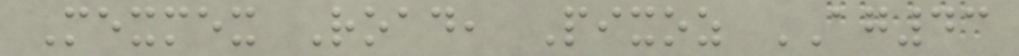Mexmex Road, Pixoz AG43
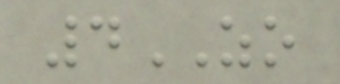4ZO
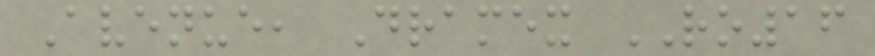Avenue, Dramex RO16
